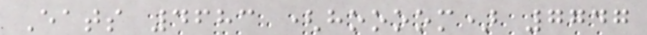Eats 4683 (hoooom) 7747
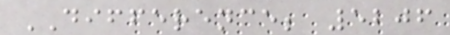DIFFERENCE; 5206
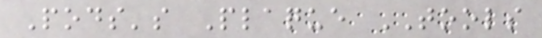Pods's Plaque TOOLS
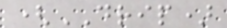(DRIP)
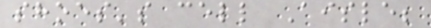shoes's cell Aisle;
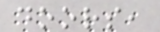doors,
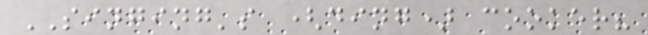SINGING's (ding) cooker?
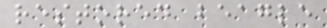restored beagle
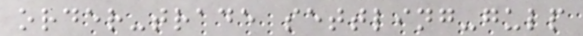order-trade settling-gulp
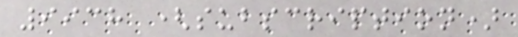9938 (subscription)
